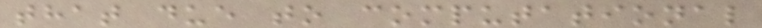that due to computational
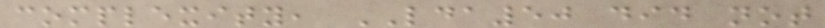complexity, LDA50 did not
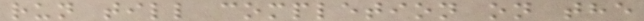run till completion on the
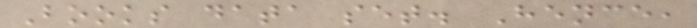Books data set. Hence,
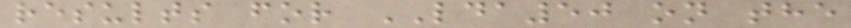results for LDA50 on the
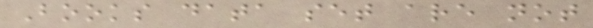Books data set are not
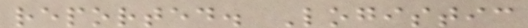reported. Logistic
